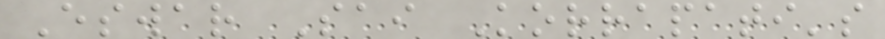Eswar Sai Korrapati's
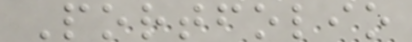Portfolio
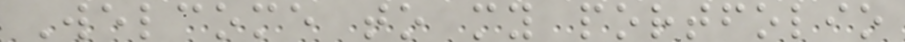Welcome to my portfolio
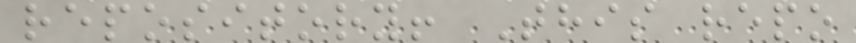repository! This repo
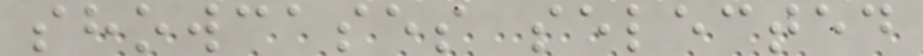showcases selected
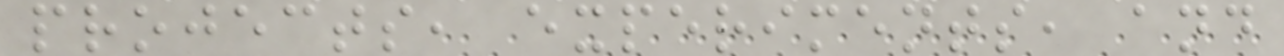projects, experiments, and
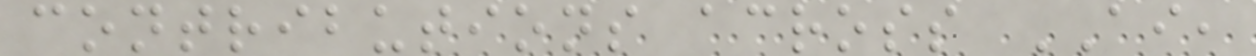contributions across AI,
